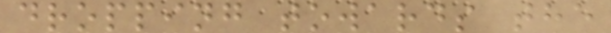dropping towards the
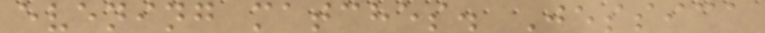evening matches. Jessica
